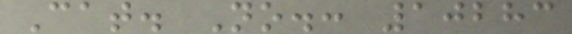Cat. No.: 10283
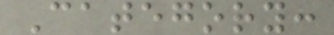Category:
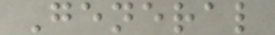General
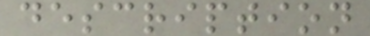description
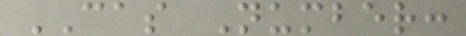CAS Number:
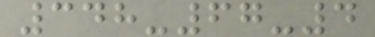348-67-4
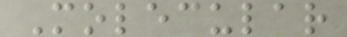Molecular
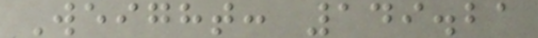Weight: 149.21
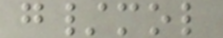g/mol
